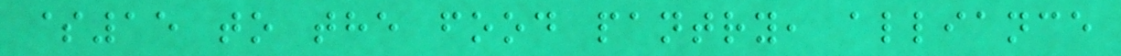$15 to the food pantry, alliance
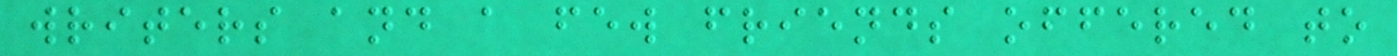writers and a few friends offered to
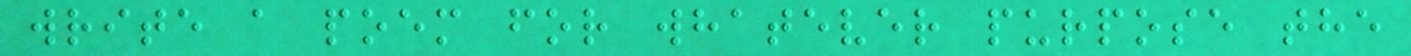write a poem for whatever purpose the
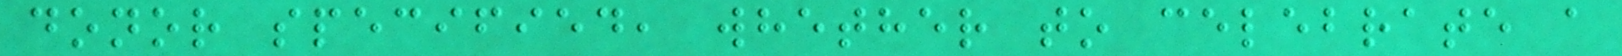donor specified, whether to celebrate a
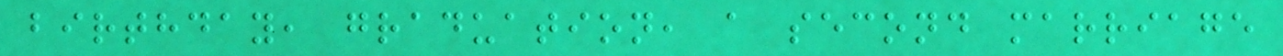birthday, graduation, a second marriage
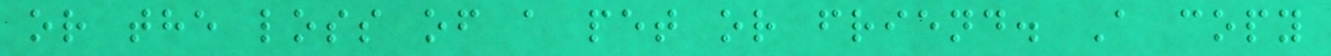or the loss of a pet or friend. A copy
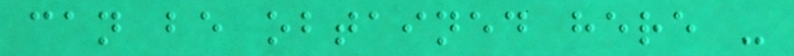can be obtained here -
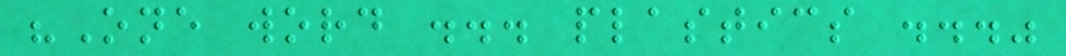"One word ... plastics ..."
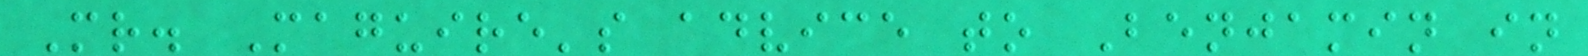Mr. Maguire's advice to Benjamin in
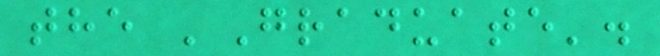the 'Graduate'.
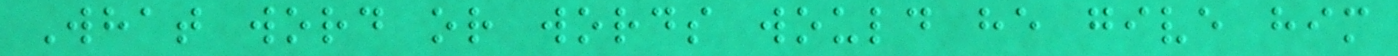What word or words would he give him
